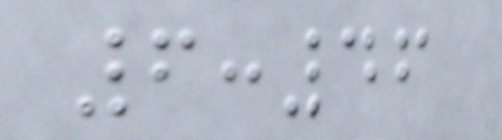6:46
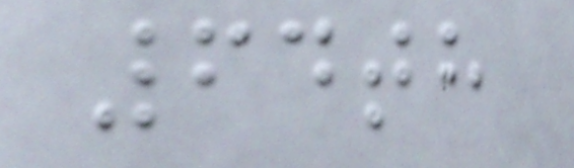64th
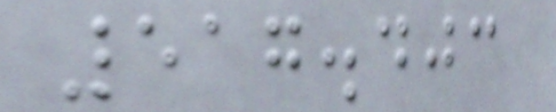517.403
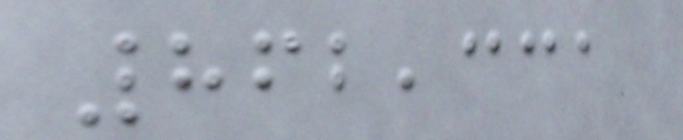862,331
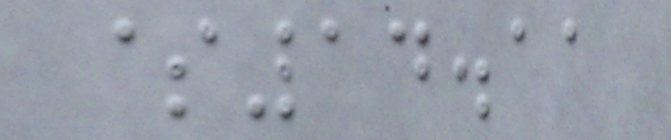$14.11
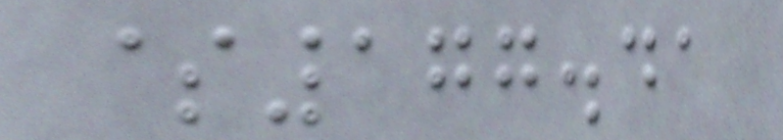$177.41
